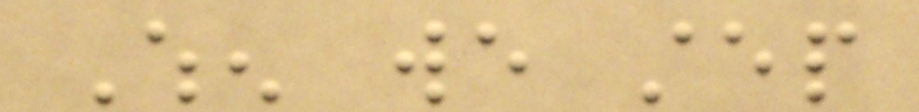When we step
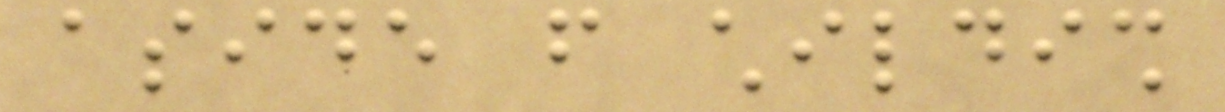aside from childish
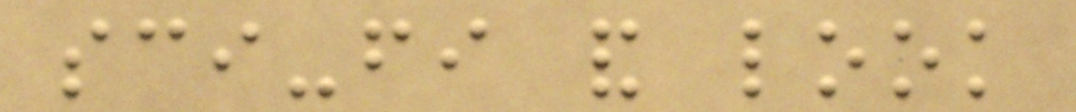sci-fi and look
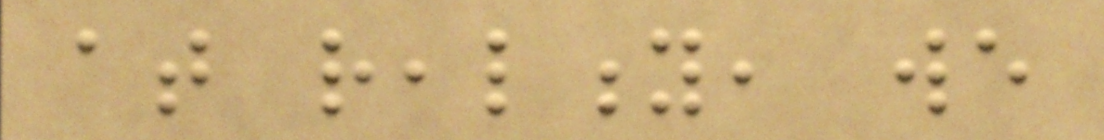at reality, we
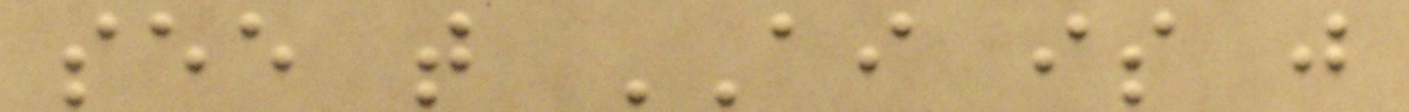see that AI is just
